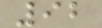92
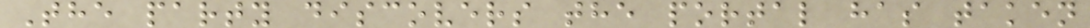The party discovers the portal has taken
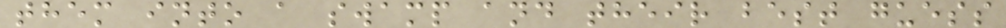them into a swamp and their best guess
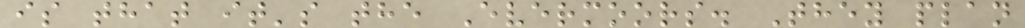is that it's the Evermoors. They plan
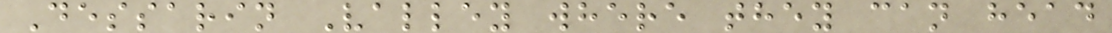Dessarin Valley where they can head
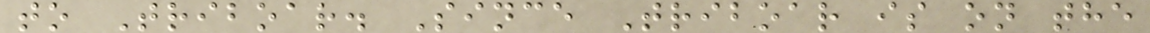to Triboar. Since Triboar is on the
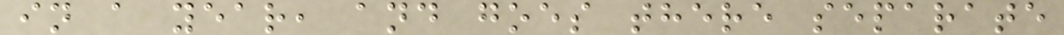in a year, and goes there separate
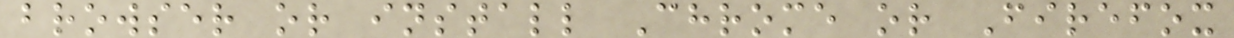browser or install Chrome or Firefox
